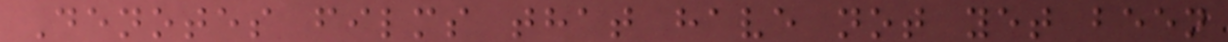Denotes films that have not yet been
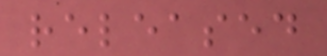released
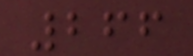266
